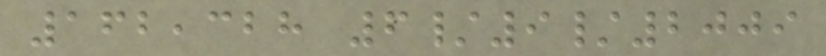162,328 6/9/2009
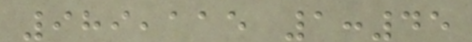989,115 1:45
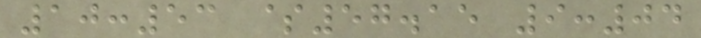10:53 $57.15 9:04
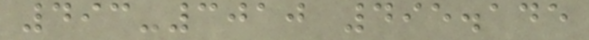493-3010 495.145
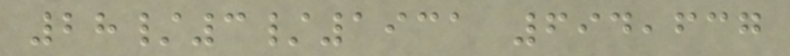28/3/1931 694,637
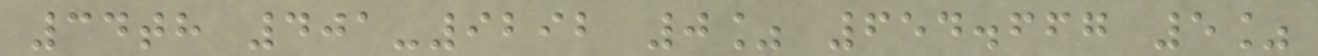34th 401-9292 0% 654.667 5%
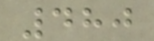480
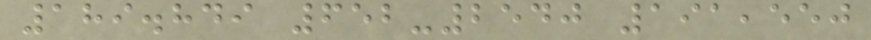189.849 652-2540 191,550
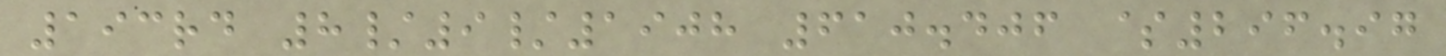193rd 8/9/1908 610.406 $296.97
